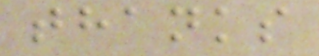thanks
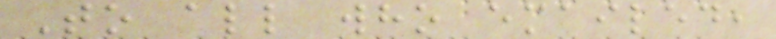To all who emailed,
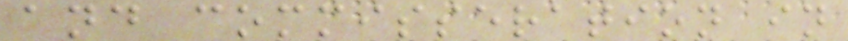and commisseration in
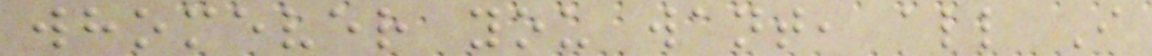whomever you want, all I
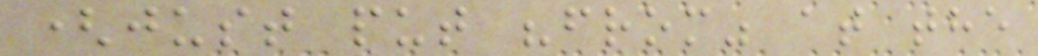(just put "from" at the
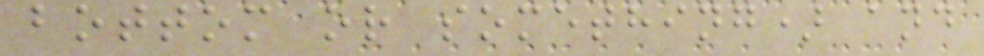bottom or something) and
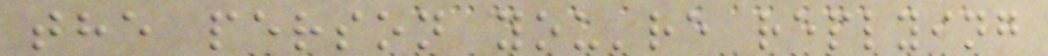the person you're replying
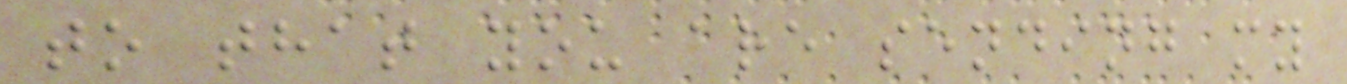to that you are sending my
